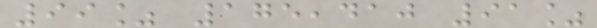99% 175,410 91%
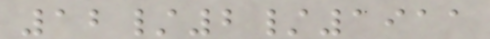12/2/1911
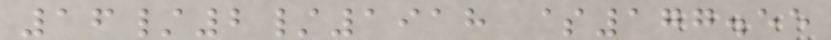16/2/1918 $177.55
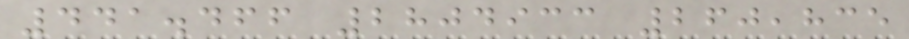441.466 2804933 260,835
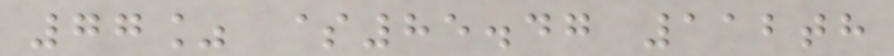77% $85.47 112th
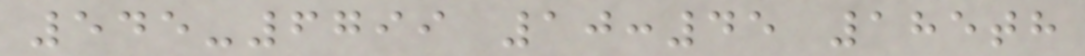545-6799 10:45 185th
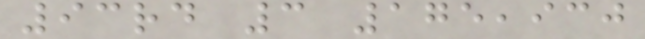93rd 3 175,930
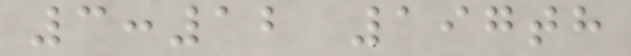3:12 197th
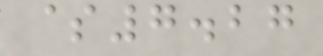$7.27
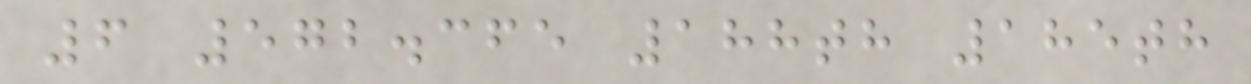6 572.365 188th 185th
